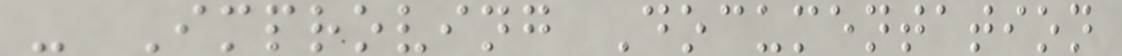- Improving Documentation
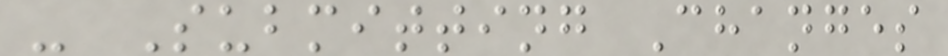- Submitting Changes
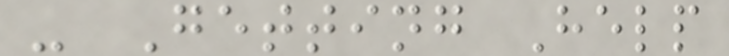- Getting Help
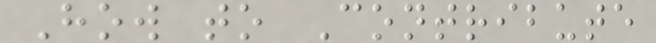How to Contribute
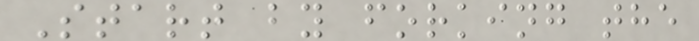Start by forking the
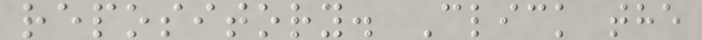repository. Click the
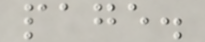page.
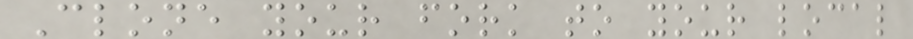Clone your fork to your local
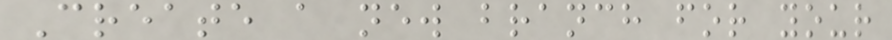Create a new branch for your
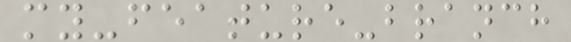my-feature-branch
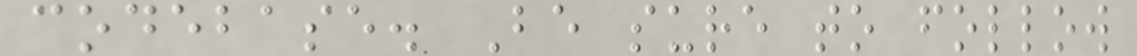codebase. Be sure to follow
